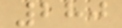280
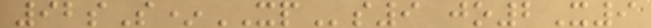92sS*XPs9 jo2X9
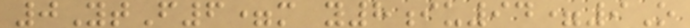0YtF6=m y8iu94=9O
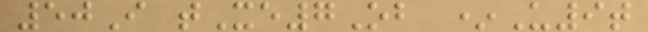50I tXe7Ob *U9t
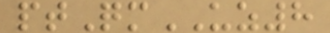ptQmUZ8
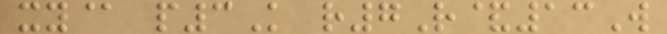xy@ p3K r7R&13W
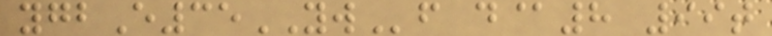ygbE35YWf d@8 99t
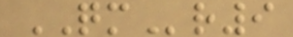QMr9
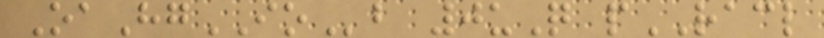OaHgIOb 0uQ pRACL
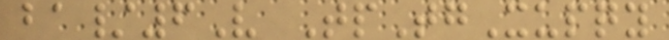ba/6V TpTgXupqy
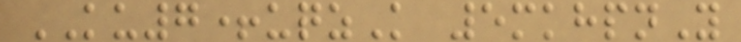KU7+uqzK 5mkhpnY
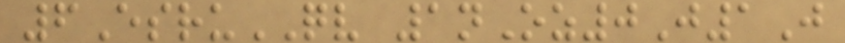6EsruQV 1nOz0J1J
